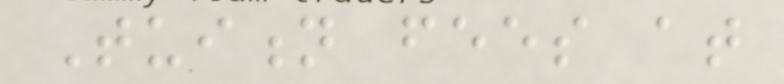Tuition fees at
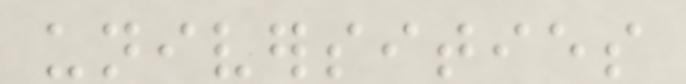universities
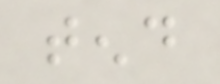tend
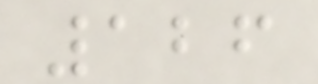126
